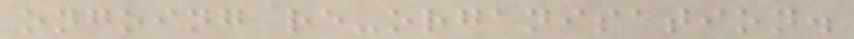ongoing re-organisation.
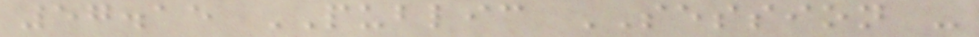57.15 PUBLIC SESSION -
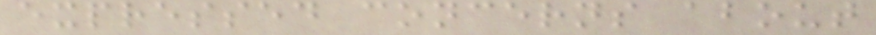expressed concerns about
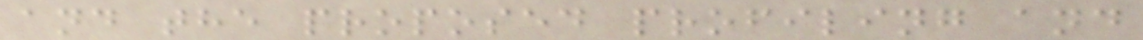and the proposed profiling and
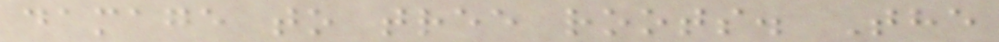damage to tree roots. The
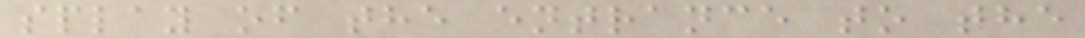splay of the entrance to the
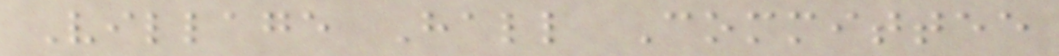Village Hall Committee
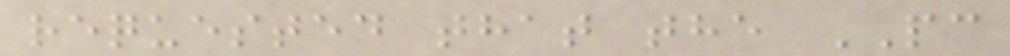requested that the PC
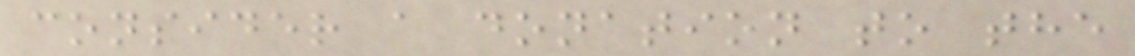consider a donation to the
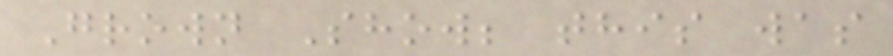Grown Show; this was
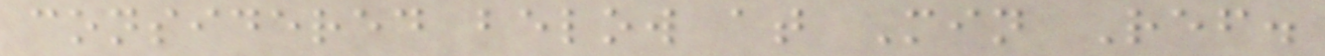considered below at Min Ref.
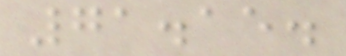71.15.
